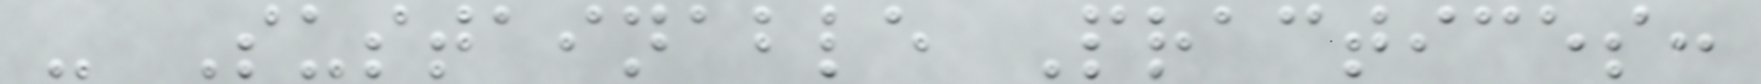- Sustainable Practices:
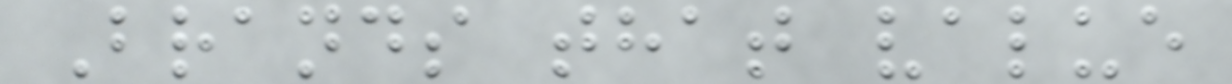Brands that value
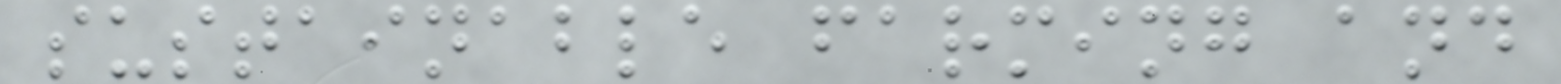sustainable farming and
